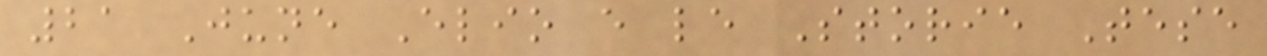21 June Elio e le Storie Tese
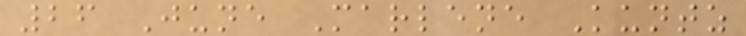26 June Marlene Kuntz
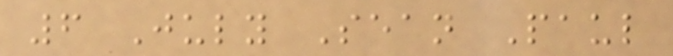6 July Sean Paul
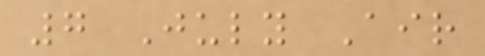7 July Air
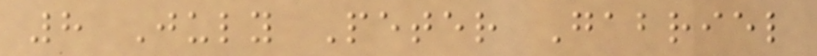8 July Peter Gabriel
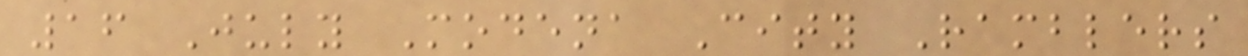16 July Modena City Ramblers
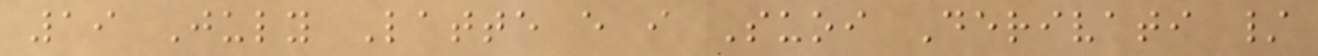19 July Latte e i Suoi Derivati /
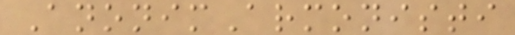AnonimArmonisti
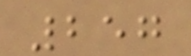257
